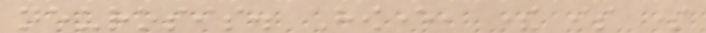neurosis. However, there is some
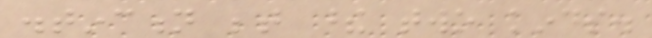distinction between these two kinds.
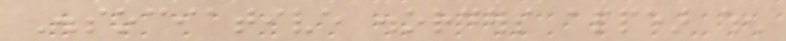Dissociative disorders appear when
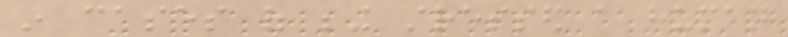in cases of being stressed a human
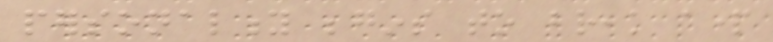personality begins to break apart
